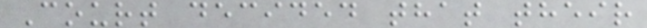Court decided that their
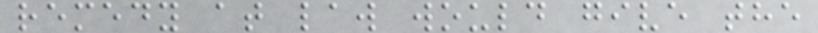remedy at law would give the
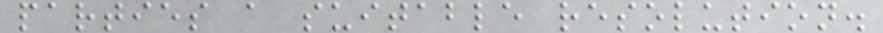parties a suitable resolution.
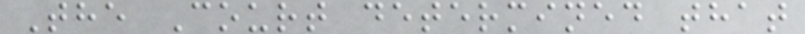The Court determined that
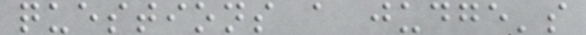questions a judge's
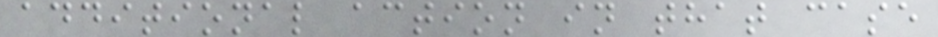additional action in that case
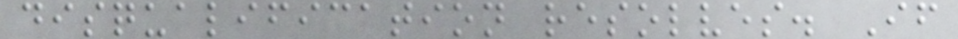disqualification resolves. If
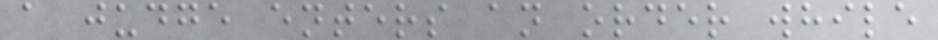a judge enters an order while
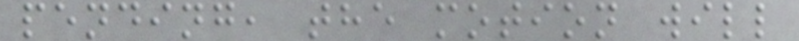pending, the motion will
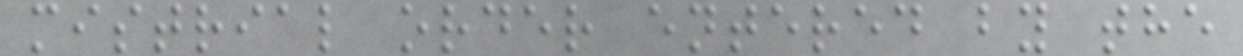mistrial order entered by the
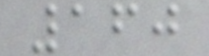160
